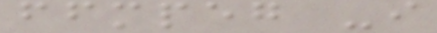ffmpeg -i
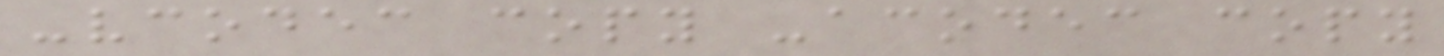-vcodec copy -acodec copy
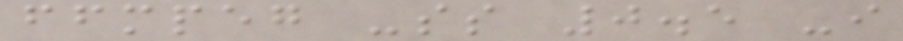ffmpeg -ss 0.5 -i
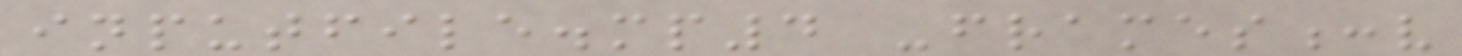inputfile.mp4 -frames:v
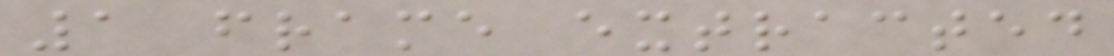1 frame extracted
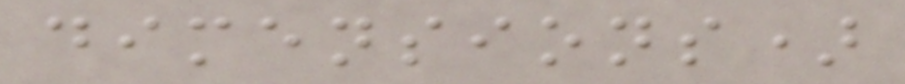dimensions)
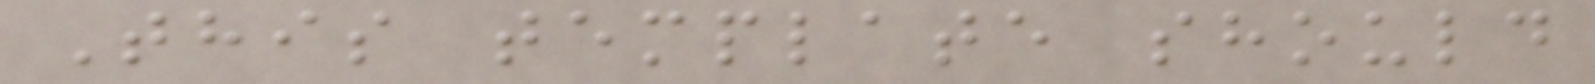This template should
